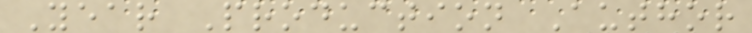Year Production Author
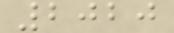2020
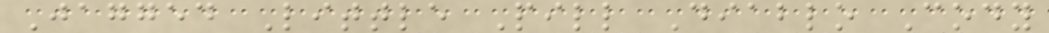Jagged Little Pill Diablo Cody
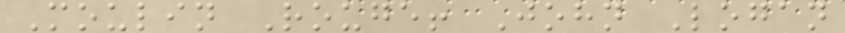Moulin Rouge! John Logan
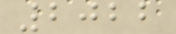2022
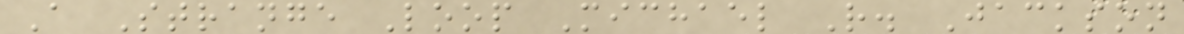A Strange Loop Michael R. Jackson
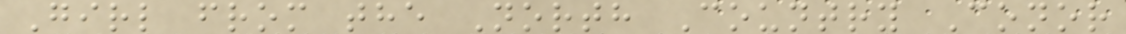Girl from the North Country Conor
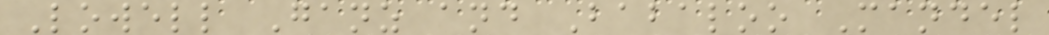Lowell Ganz and Babaloo Mandel
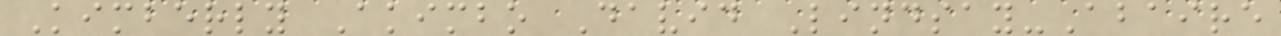Kimberly Akimbo David Lindsay-Abaire
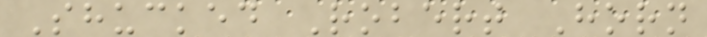Shucked Robert Horn
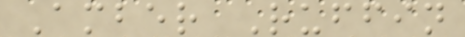Amber Ruffin
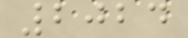2024
